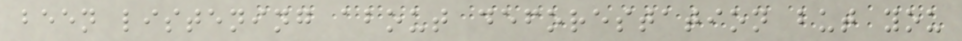been listening about deforestation but you
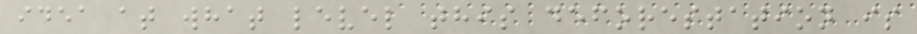idea at what level this deforestation is
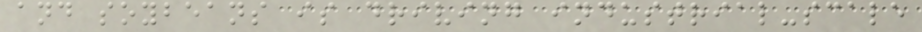and soybeans is driving industrial-scale
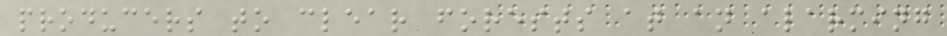producers to clear forests at an alarming
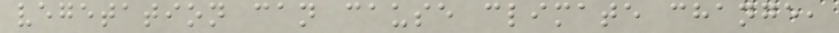vegetation can cause climate change,
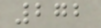272
